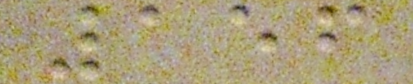156
